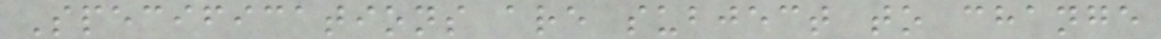Specifications are subject to change
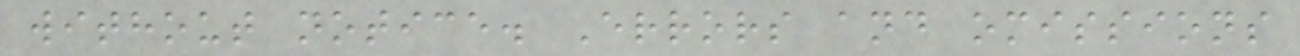without notice. Errors and omissions
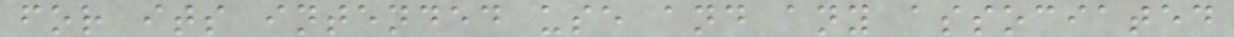for its intended use and any associated
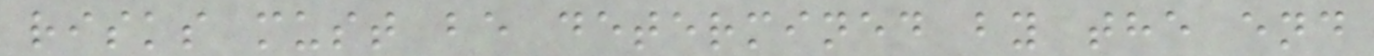risks must be determined by the end
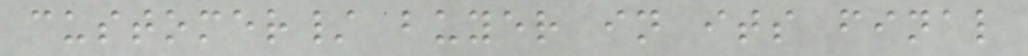customer/ buyer in its final
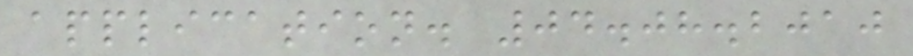application. 04.08.2010
